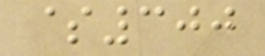$300
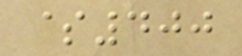$400
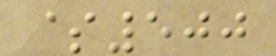$500
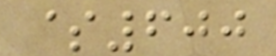$600
